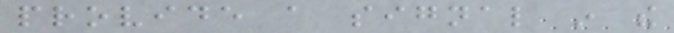provide a signal in the
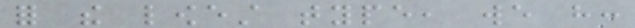for the lowest type, we have:
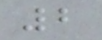2
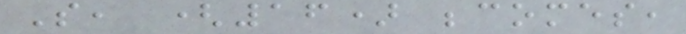So, (16) becomes,
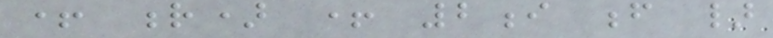+ r) + 2i f }
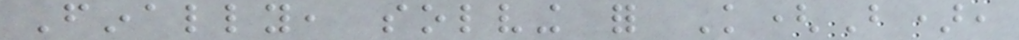Finally, solving for K(B),
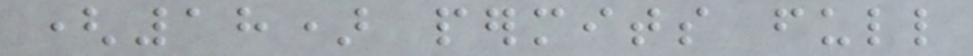(18) permits full
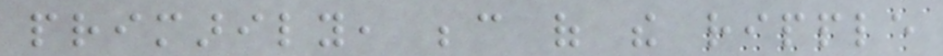primarily, because of the ripple
